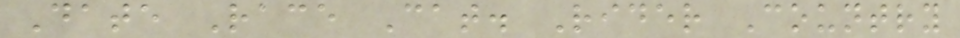Date Race Cat. Rider Country
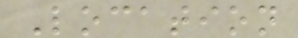Location
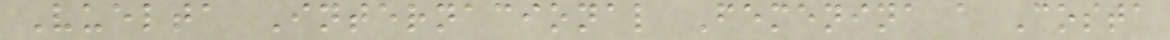Vuelta Internacional Femenina a Costa
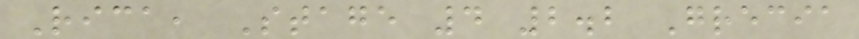Rica, Stage 4 2.2 Grecia
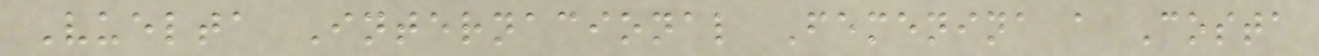Vuelta Internacional Femenina a Costa
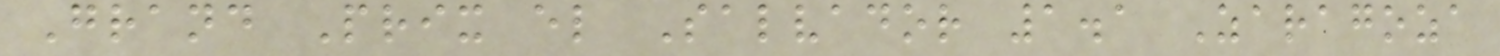Grand Prix el Salvador 1.1 Zaragoza
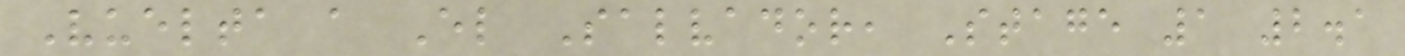Vuelta a El Salvador, Stage 1 2.1
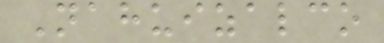Nahuizalco
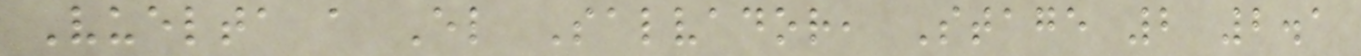Vuelta a El Salvador, Stage 2 2.1
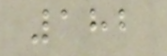182
